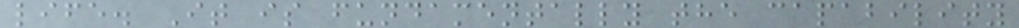life. It is fundamentally the capability
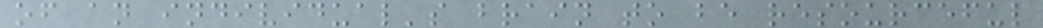of an individual's brain to be resourceful
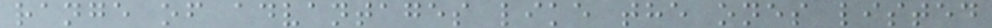range of advantages like the ones listed
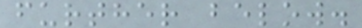further below.
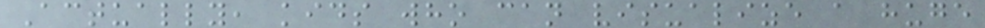Actually, kids who can visualize a huge
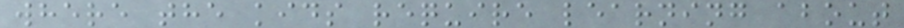where the kids require learning about
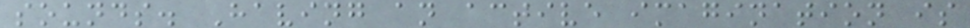sounds. Having an active imagination is
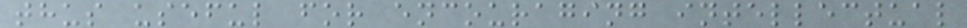thus useful for encouraging intellectual
